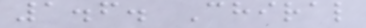1.6. Chiral
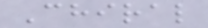Chiral
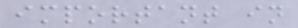important in
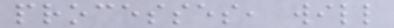processes, will
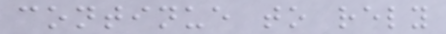continue to rely
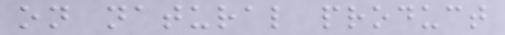on natural product
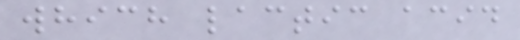which lactic acid
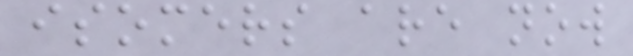isomers are now
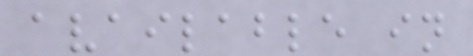available in
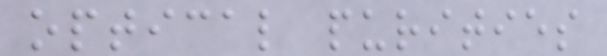optical purities
